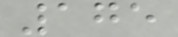175
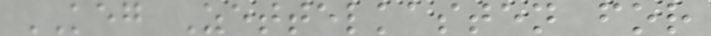KEG Zettelkasten for
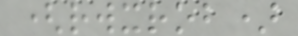(rwxrob)
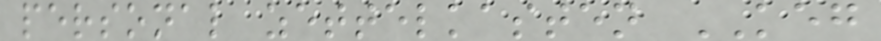personal zettelkasten KEG
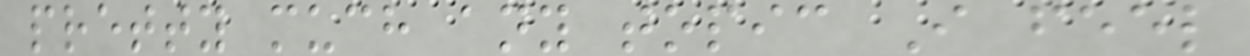pretty much any topic I feel
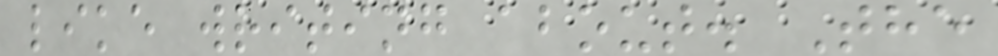like writing about. The
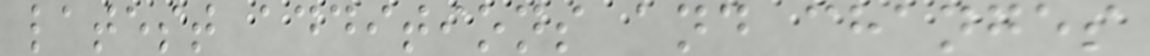latest additions and changes
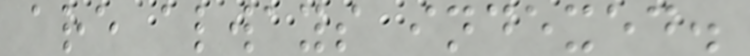are always indexed.
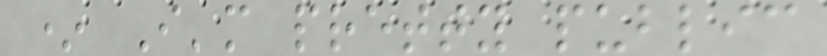* I'm pretty public
